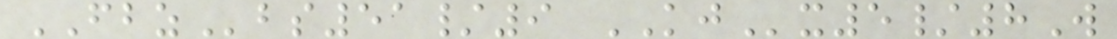FBZbs51/9 KJx5/8W
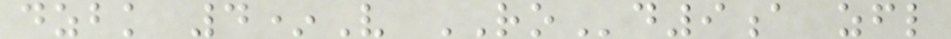dzbk 4*V ROd9a zfl
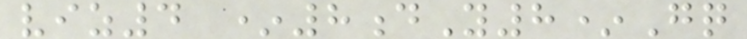viz4 *8dY8*Gq
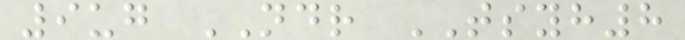9ug NDR TSYH8
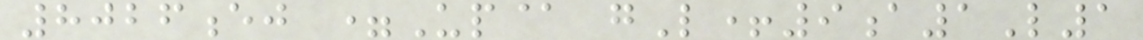8026ej =Up@ gL+9a1L1
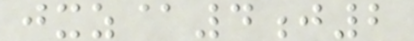jxz@4j2
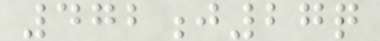472j27q
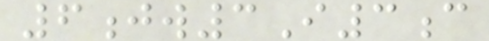6jw3I3c
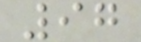97
